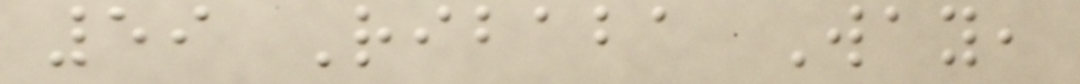59 Ribaba Way,
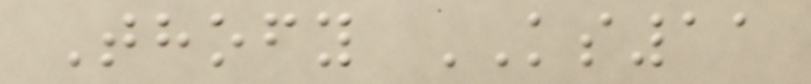Thofy KS11
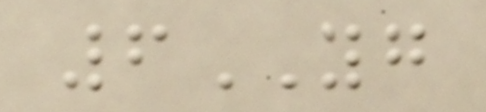6YG
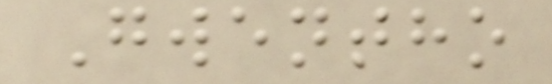Gwentho
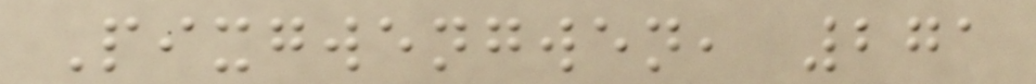Pixgwengwen, 271
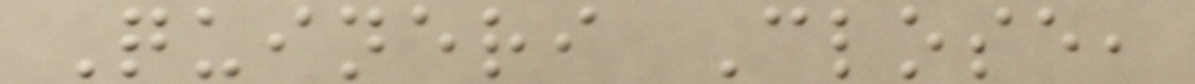Quineri Close,
